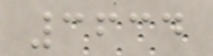3634
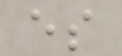es
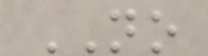NO
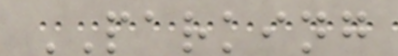PARKING
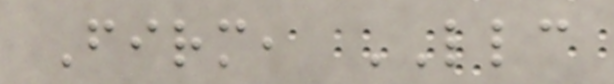Firm, LLC
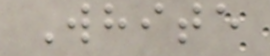White
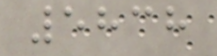5838
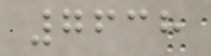7638
